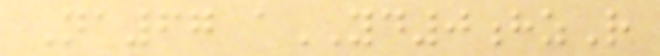Na67 aYD0hzR
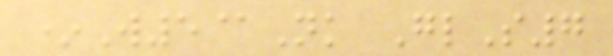*W5@Nk GlS7
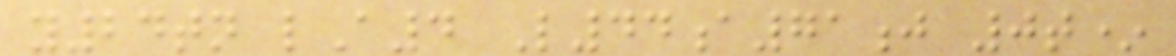y24tn lA4 L44a71j 0t*
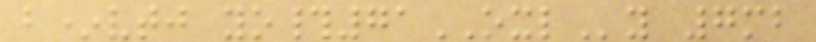b*vtj yo#71OXLy 7mb
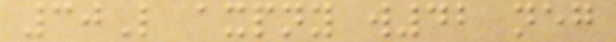30L axpny w42 neg
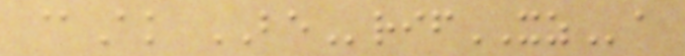@Ak BErifXZa
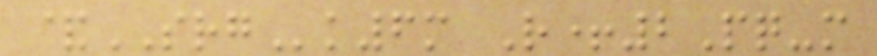&SRGk6m R+2Pq-m
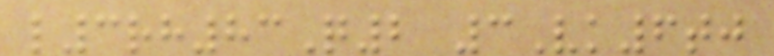l3rh83Q2 3Vk6tj
